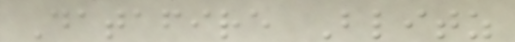Datafire Blitz
